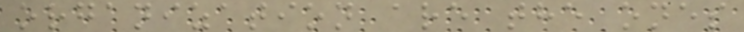organization are the ones
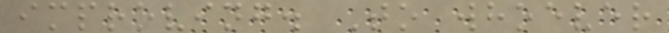improving. To whoever
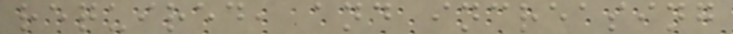required, and increasing
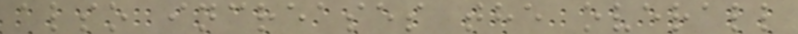also increases the overall
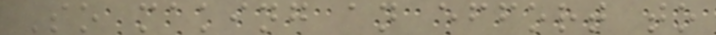So making an effort to
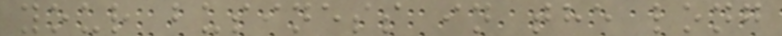your business in the long
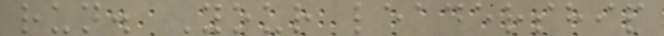run. Your leadership
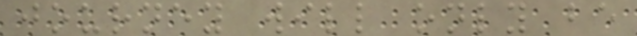journey will only be
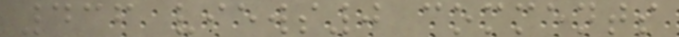436 views0 comments
